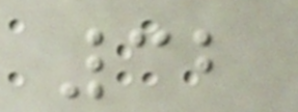32
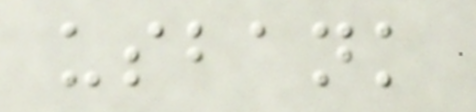usbank
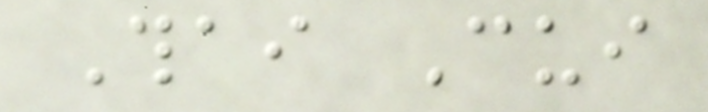Thai Cui
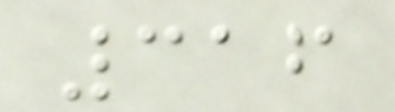316
